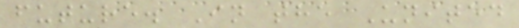future. In the United
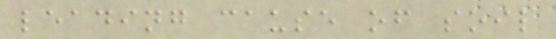leading cause of soil
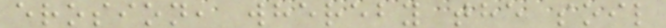erosion, whereby the soil
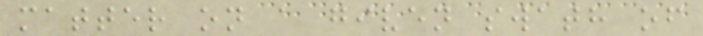matter on a given swath of
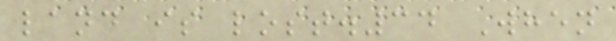land is lost.34 When
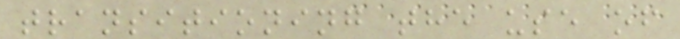transitioning the use of
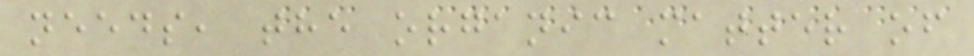needs, the organic matter of
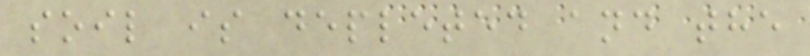soil is depleted and the
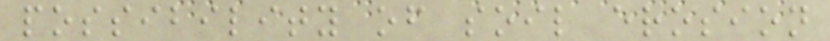possibility of soil erosion
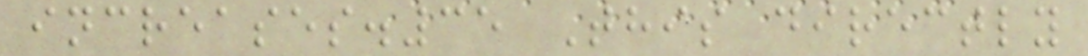increases.35 This directly
